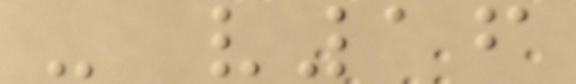- v16
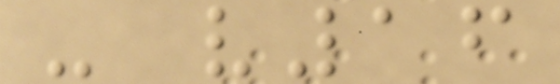- v16
